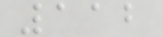112
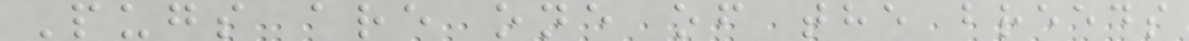Pugs are one of the breeds
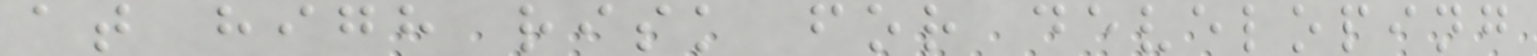at high risk for developing
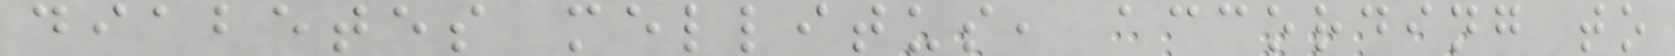diabetes mellitus, according to
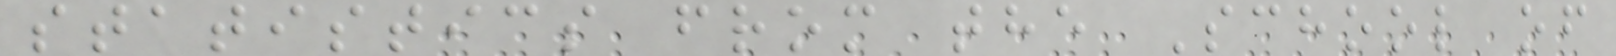statistics from the School of
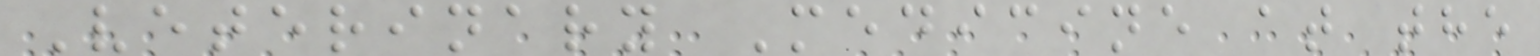Veterinary Medicine at the
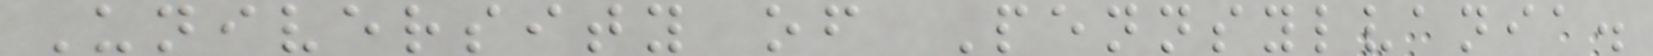University of Pennsylvania.
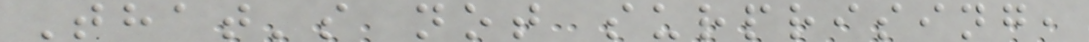That's not surprising,
